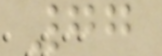77
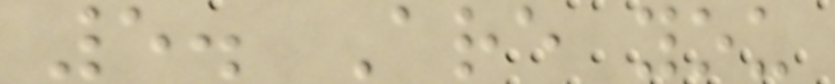5. Are you
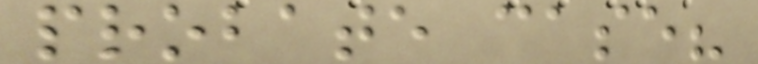probate case?
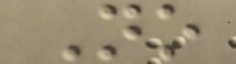No
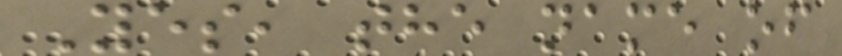Yes, the name of
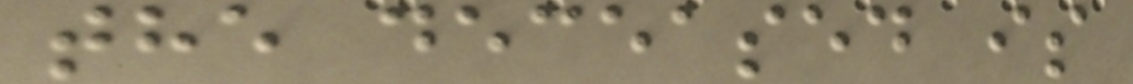the deceased is
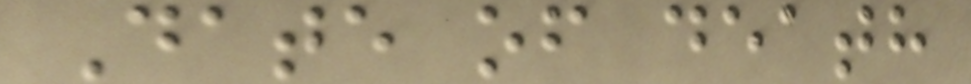Date of death
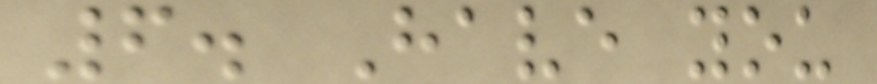6. Have you
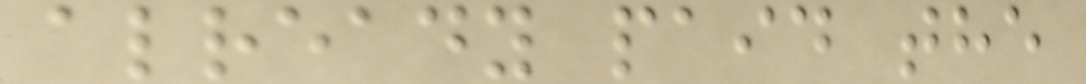already paid the
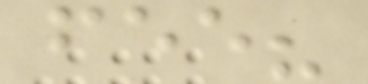fee?
